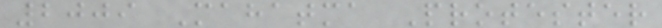2009 Mahatma Protester
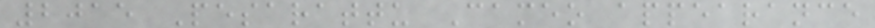2015 Pesarattu Cameo appearance
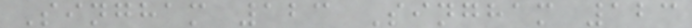Singham 123 Singham 123
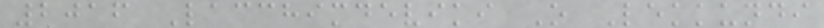2016 Lacchimdeviki O Lekkundi
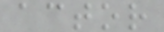actor
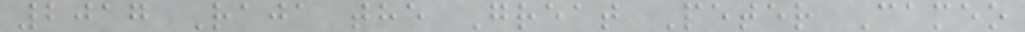2017 Raja the Great Peter Cameo
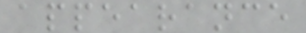appearance
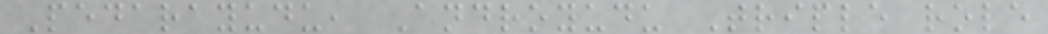Pedarayudu, Androyudu Triple role
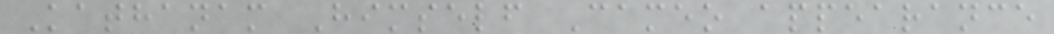Kathanam Himself Cameo appearance
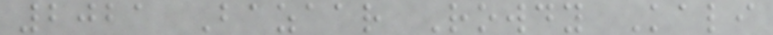2021 Bazaar Rowdy Kali
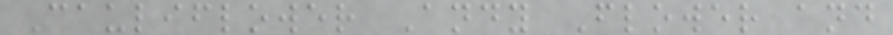Cauliflower Andy Flower and
